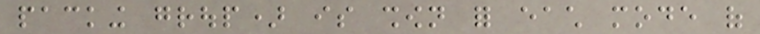packing group) is shown for each mode of
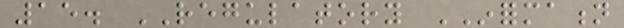15. REGULATORY INFORMATION
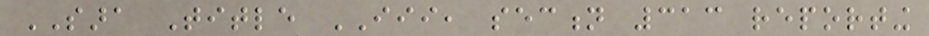SARA Title III, section 313 reporting
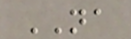NA
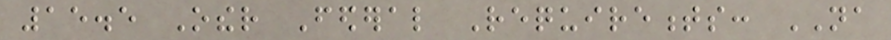15.5 Other Federal Requirements: NA
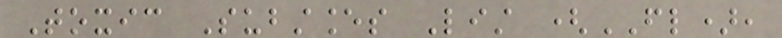Toxic Substances List (FL),
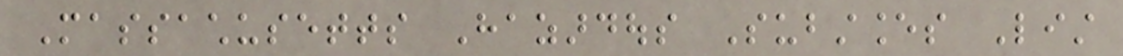Massachusetts Hazardous Substances List
